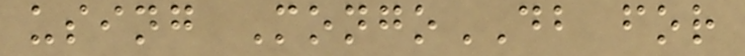using MongoDB for
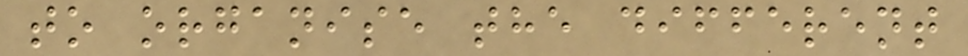to organise the different
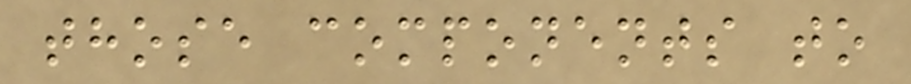those components to
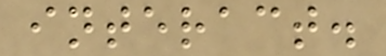interact.
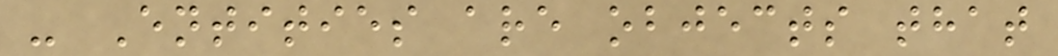- Entities are objects that
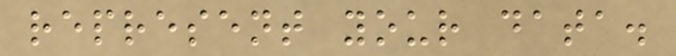represent your data.
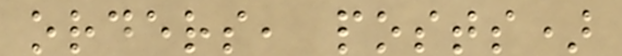orders, posts)
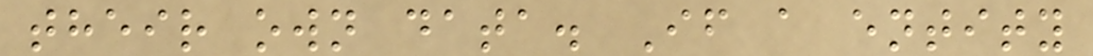their own data. If a entity
